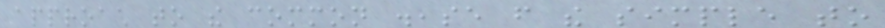approach to the common disease from the simple to
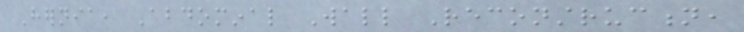Hernia, Abdominal Wall Reconstruction,
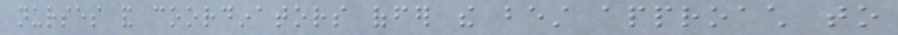nurses and coordinators offer the best approach to
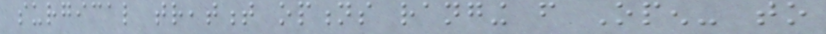surgical treatment options ranging from Open- to
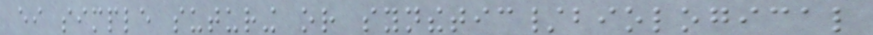either simple suturing or synthetic/biological
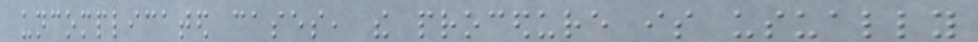uncomplicated cases, the procedure is usually
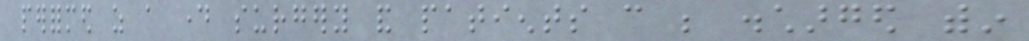performed as a day surgery and patients can be discharged within
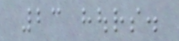23 hours.
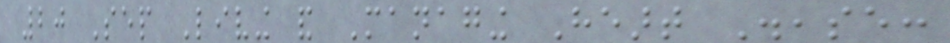20 Sep Living and Managing Heart Disease:
